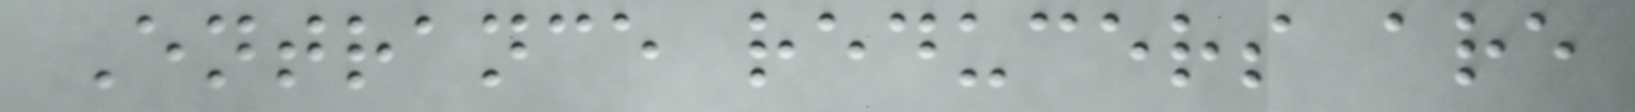Entrance reducers are
